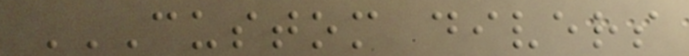CUSTOM DIVERS
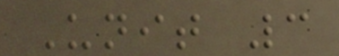Unit 3
